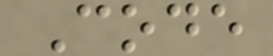Code
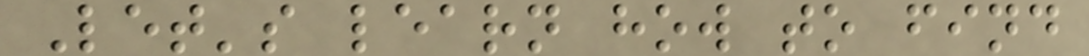Let's learn how to find
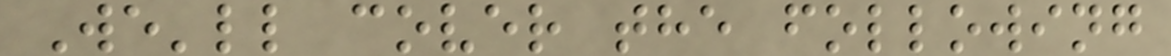We'll cover the following
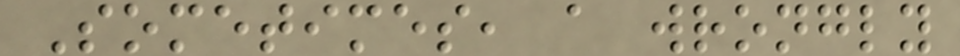Sometimes, a wrongly
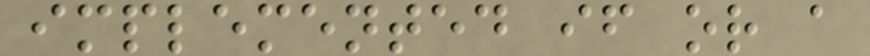implemented if or a
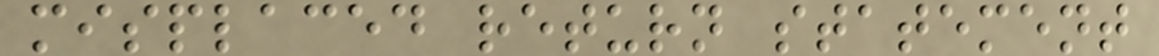misplaced return statement
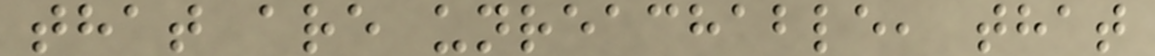that are unreachable, that
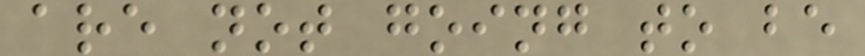are not going to be
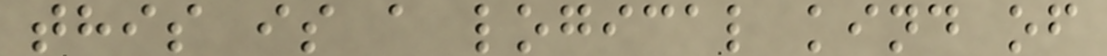this is a logical kind of
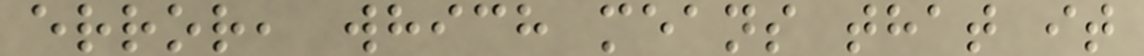error, which means that it
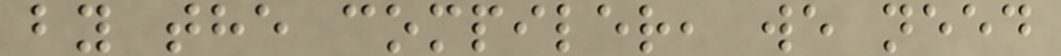by the compiler, we need
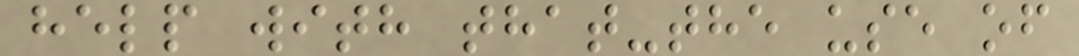help with that-the use of
